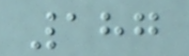187
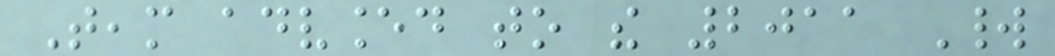Team advanced to the 2011 World
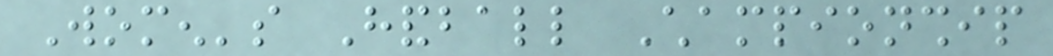Women's Handball Championship
